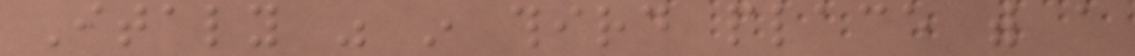Italy was in third place with a
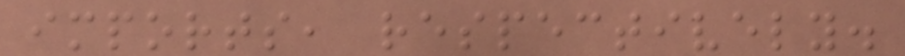imports, respectively.
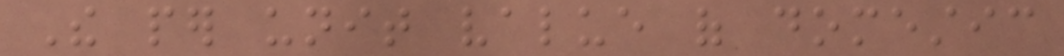The per unit value of domestic
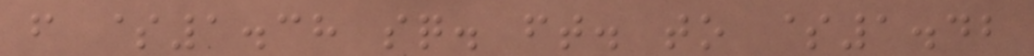from $1.38 sq. ft. to $1.42
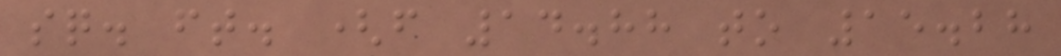sq. ft. (from 14.88 to 15.28
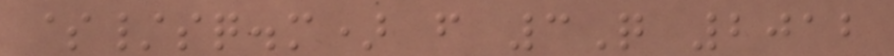$/sq.m) from 3Q 2012
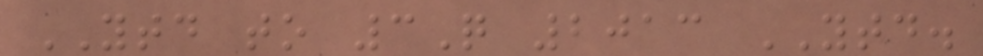YTD to 3Q 2013 YTD.
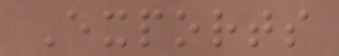Exports
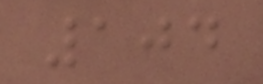104
